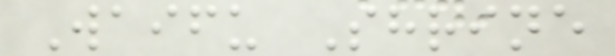Waifu Shrine
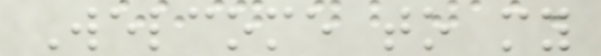Welcome to my
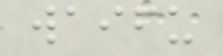waifu
